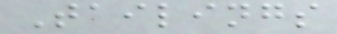Tailings
